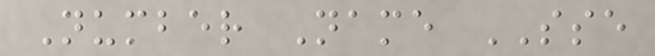Number Name SSE
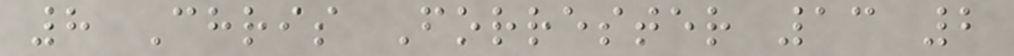8 Chris Forrester 13 2
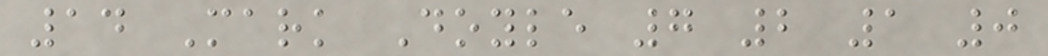14 Mark Doyle 7 2 1 0
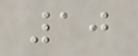10
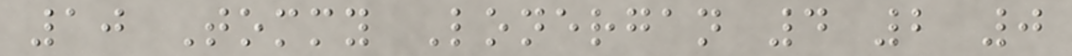10 Tommy Lonergan 4 2 0
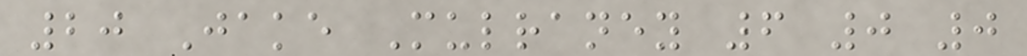20 Jake Mulraney 6 0 0
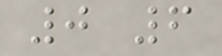0 6
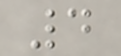4
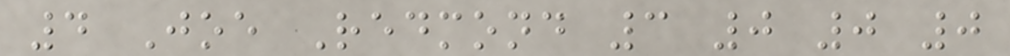4 Joe Redmond 3 0 0 0
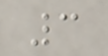3
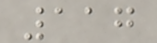117
